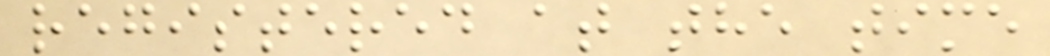registered at the time
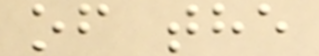of the
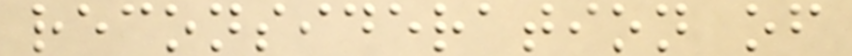reconsideration of
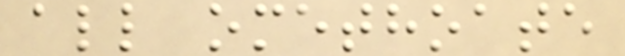all omethoate
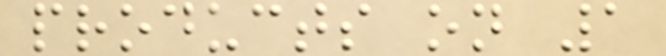products on 1
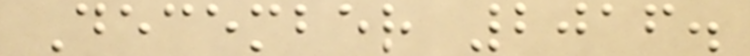December 2016.
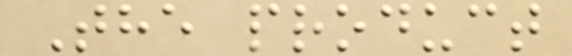The product
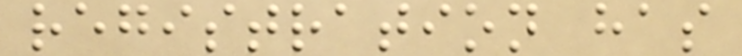registration has
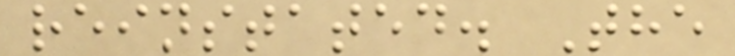reinstated. The
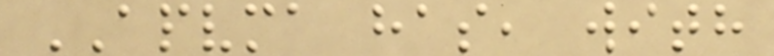APVMA has, with
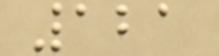121
